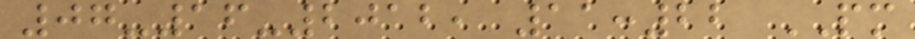07-16-2012, 11:22 PM
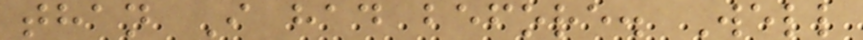than I had before. Well
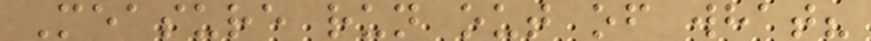Measure run out of what?
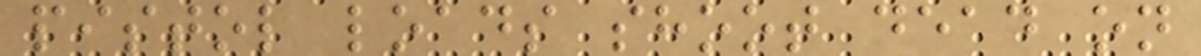pistol loads shoot dead on
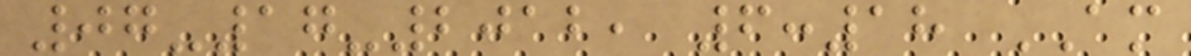07-17-2012, 6:18 AM
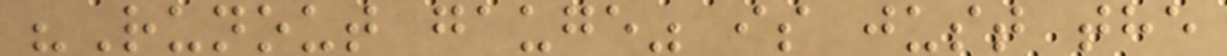"Runout gauge" is just the
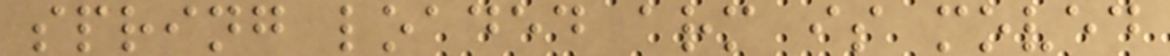spring loaded arm is moved
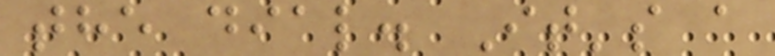the dial. It's a
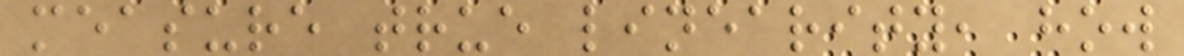measure true linearity, how
